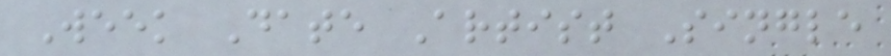Week Date Artist Single
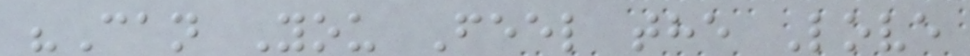"Can You Feel the Love
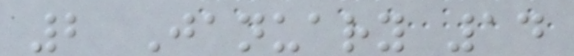2 January 14
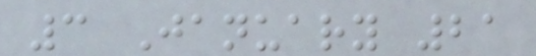3 January 21
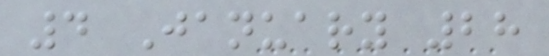4 January 28
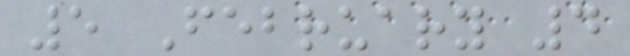5 February 4
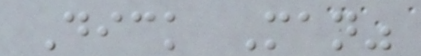Dick Man"
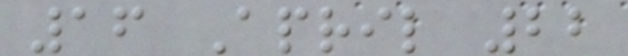16 April 22
